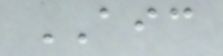AIC
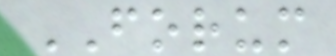FORUM
